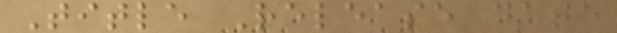Title Release date
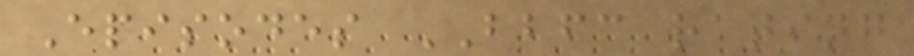Episodes BBFC rating
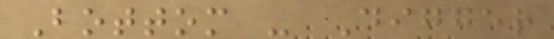Bottom - Digger
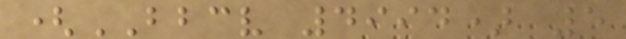(BBCV 4994) 5
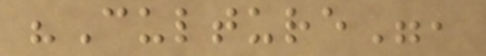"Culture",
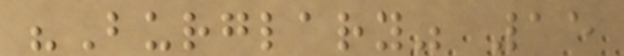"Burglary" 15
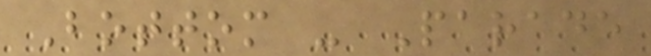Bottom - Parade
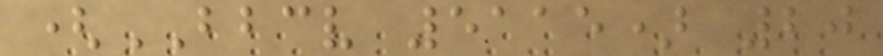(BBCV 5115) 20
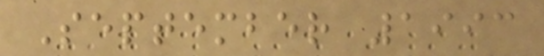September 1993
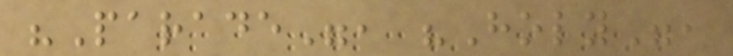"Parade", "Holy",
